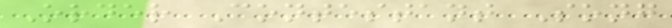Order Contestant Song
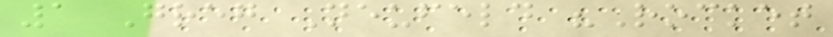1 Greg Neufeld "Rocket
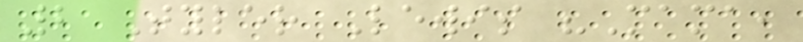2 Tyler Lewis "Mama,
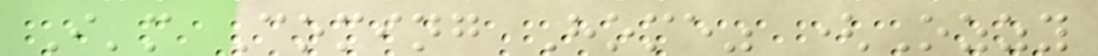I'm Coming Home" (Ozzy
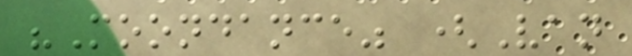"Moondance" (Van
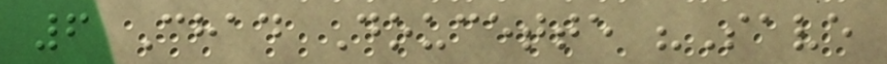6 Chad Doucette "Save
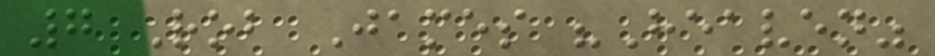7 Rob James "Heaven"
